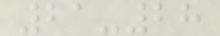21-28
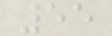55
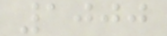1000
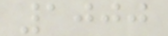1000
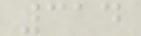314
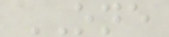ONE
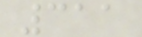311
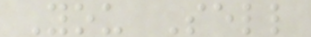You Sell
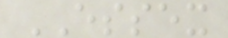ESSEX
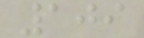109
